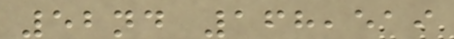52nd 168,519
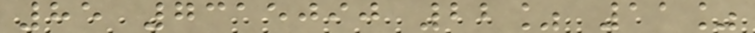85 7315090 22% 11%
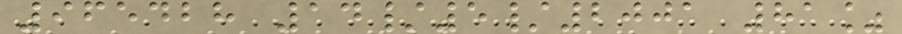965428 14/5/2001 81%
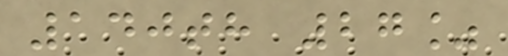140th 27%
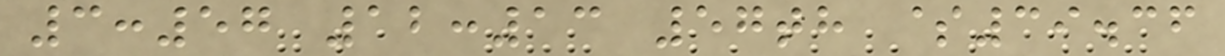3:57 12:13 57th $39.36
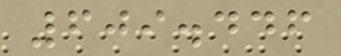609.446
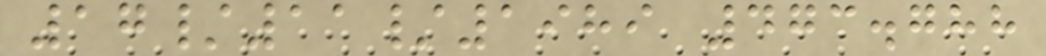17/11/1989 473.788
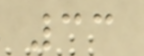33
